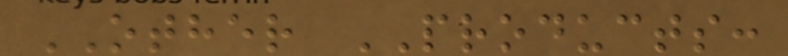OTHER PRODUCTS:
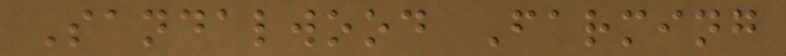Sandalwood Farming
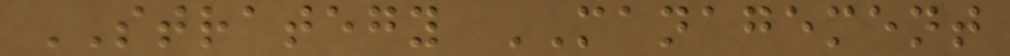STRATEGY MANAGEMENT
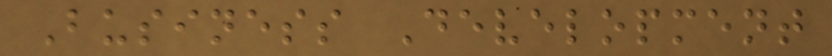Business Development
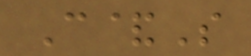C&S
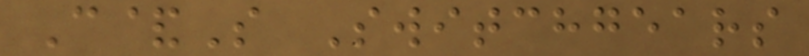C&S Switchgears
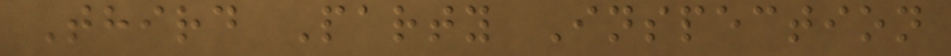Third Party Inspection
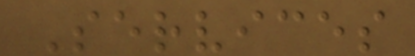Services
